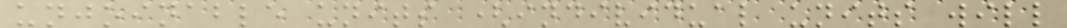unjoinable units (individual units will
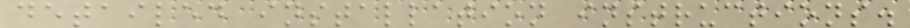detailed installation instructions.
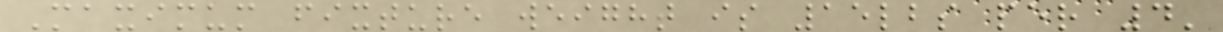Maximum fixture weight is 15lbs per 4'
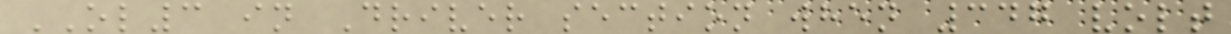OL3 in Driver section when 347 volt
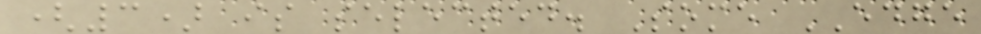(3) is selected. Some EDGE
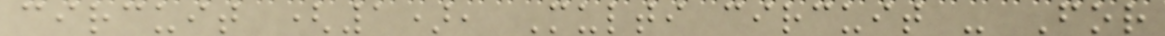circuit (1), Multi circuit - For
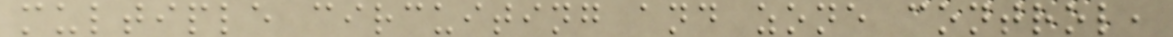multiple circuiting and zone control,
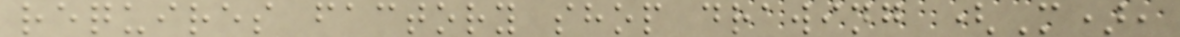requires factory shop drawing (M),
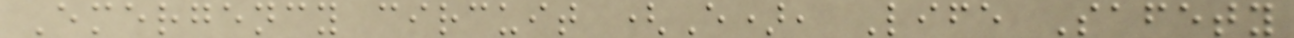Emergency circuit (E), Life Safety
